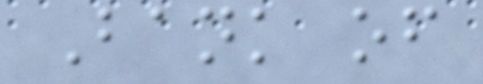Bank of
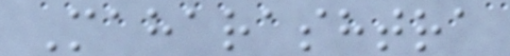Maharashtra
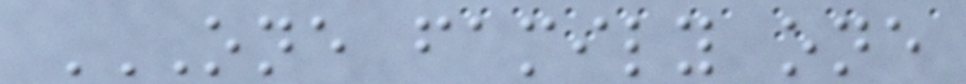ONE FAMILY ONE
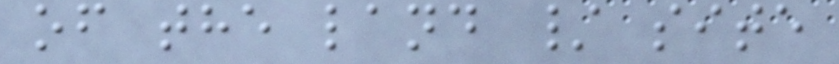of the land / site
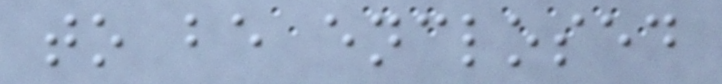to be enclosed
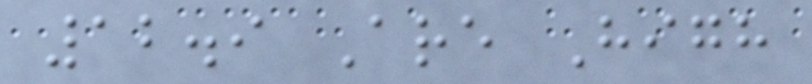12.9 Are High
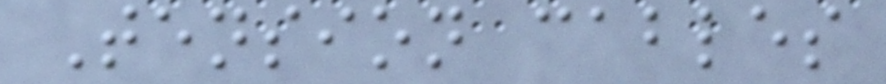Tension cables
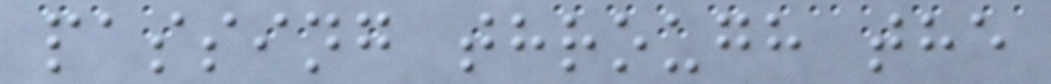passing through the
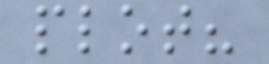plot?
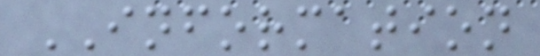INFORMATION
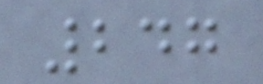247
